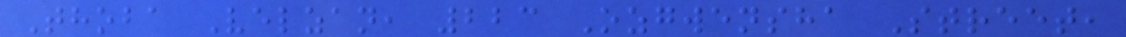Thoba Velzan, 223 Ozgwensha Street,
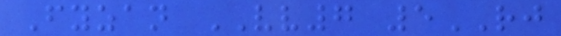Fyzan VV7 5RJ
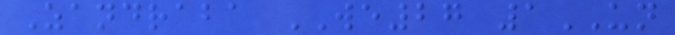Zandraba WE27 1UN
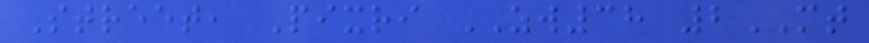Street, Pixri ZW38 2MT
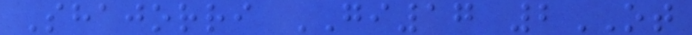Shajorri GI17 2OT
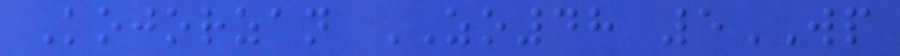Kojorzan ZO48 5WP
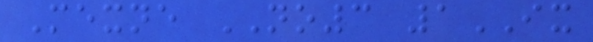Mexne NO3 1IX
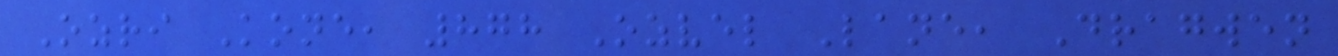Ozri Kone, 878 Ozvel Lane, Dragwen
